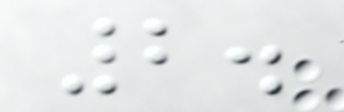2.
